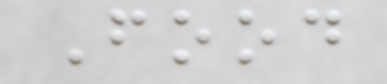Food
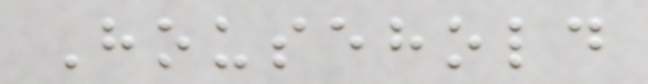Household
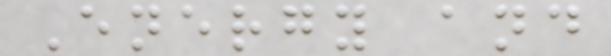Energy and
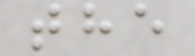the
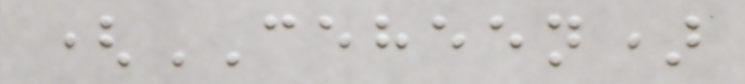(CEHEEN)
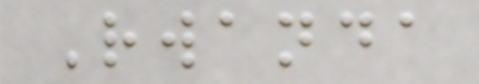Rwanda
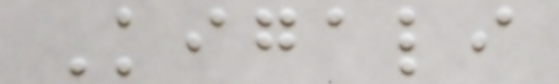Kigali
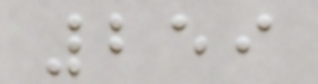259
